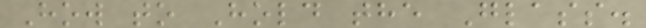How to Hold the Glass.
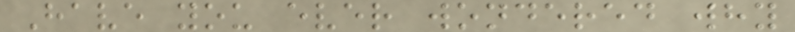Have you ever wondered why
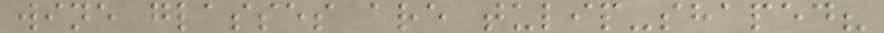wine glasses are tulip-shaped?
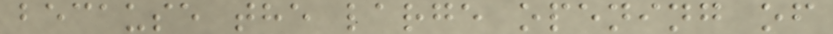because the large opening of
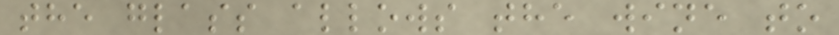the glass allows the wine to
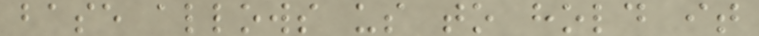base allows us to hold it
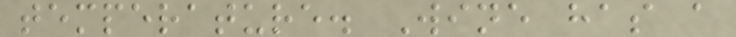temperature. Wine has a
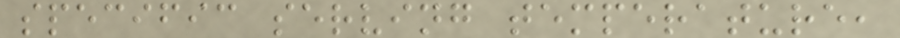specific serving temperature,
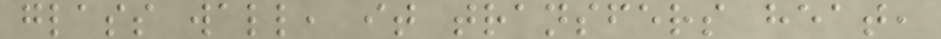glass wall, it transfers heat,
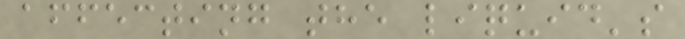affecting the liquid's
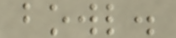bowl.
